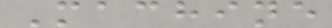Machine
